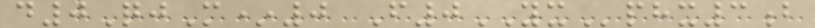d0QjM*0 F0YXphx3b
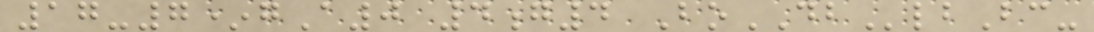17-7*gA0 4g4 BoDBlbBc-
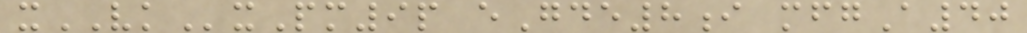xVKxPm9p eGde8i mfgA40
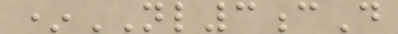*NL3cD
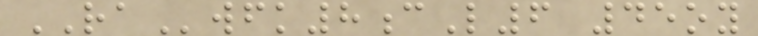RAwfk8cL6 45oy
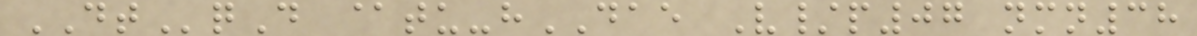DTqD @tu-hDAE V/p07 nmn38
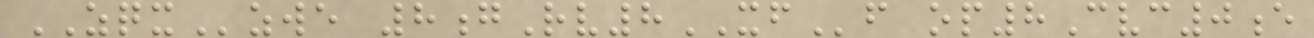ZQXzwe 8gRv8XFf op8Cvc0e
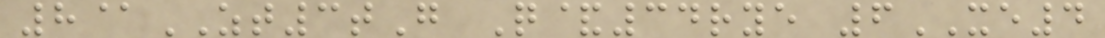8@ZT3tG Q&34rye 6XE4
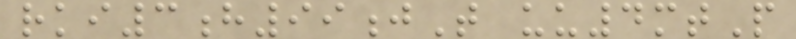rki3h99jT uu4mtP
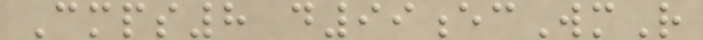Cmps8 d99ecWmR
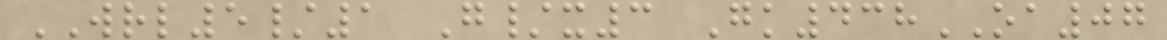WRL5/1 G/x3 Gk438OA07
